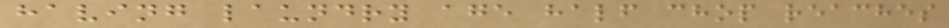having laundry age half chop reaches
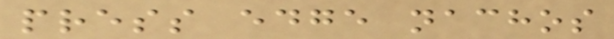press edge nachos
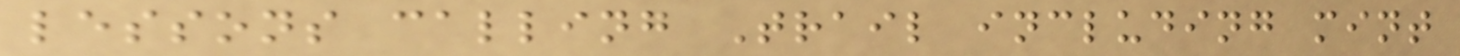lessons calling Trail including mint
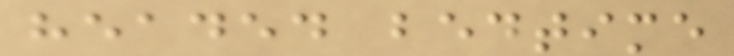headed bedtime
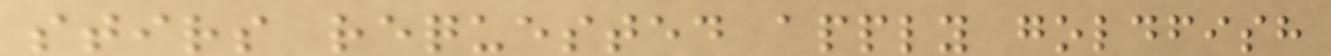stirs requested apply goldfish
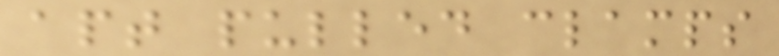apt pulled clamps
